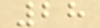28
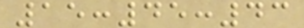15:45:43
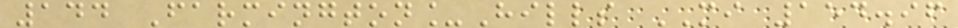144 Farmington_Hills MI 154.96
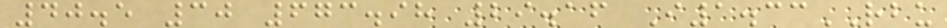40.5 30 673.98 29.16 I1.33RBU
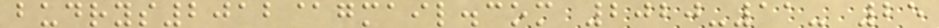budrys2012@gmail.com 2020-11- 25
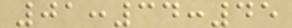01:34:45
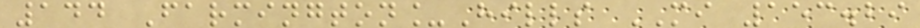144 Farmington_Hills MI 153.29
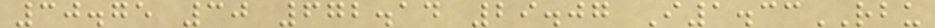30.75 30 672.14 29.07 I1.33RBU
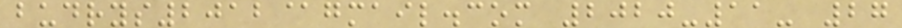budrys2012@gmail.com 2020-11- 27
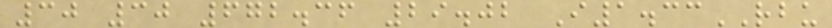30 30 672.36 29.02 I1.33RBU
